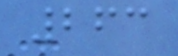263
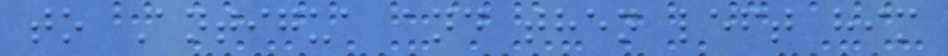to Antigua and then left him
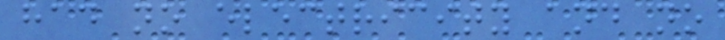had no electricity and no
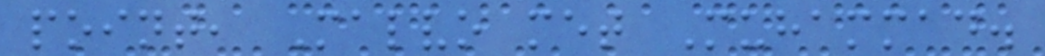point, Malvo met Muhammad.
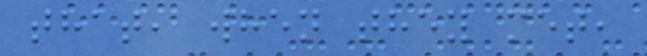that, when they met,
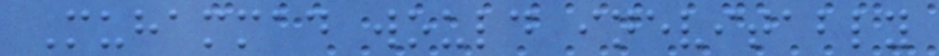Muhammad would inevitably
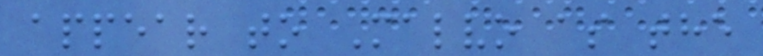appear to Malvo as the
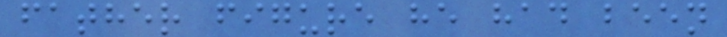father figure he had been
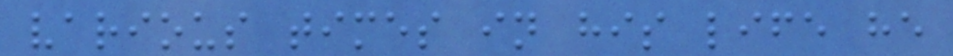various times in his life he
